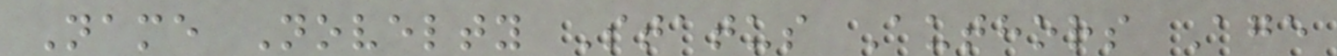Name Novelty Status Authors Age
